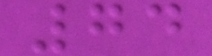74
